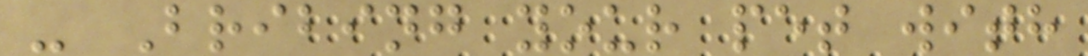- Bribing your pet with
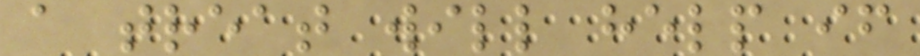a treat will help if
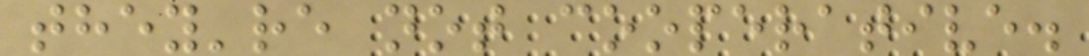they're not cooperative.
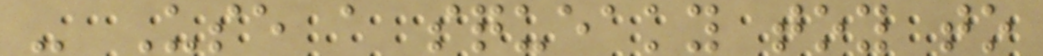- Use a squeaky toy to
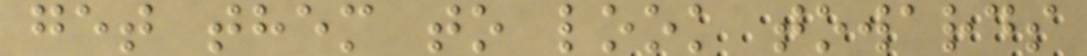get them to look towards
